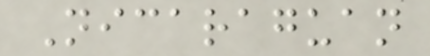Nicaraguan
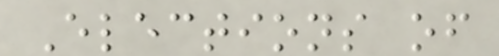Elections of
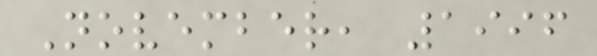November, 1996
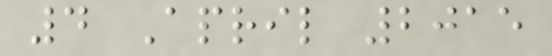4 April 2015
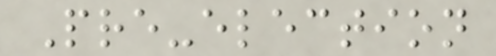Pre-election
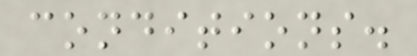conditions.
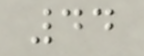44
